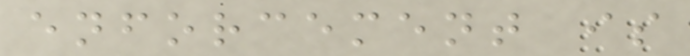enforcement is
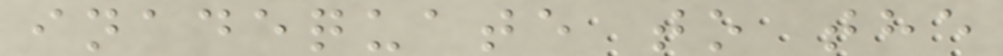inadequate to the
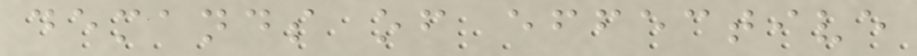demands of effective
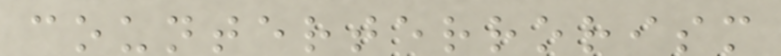counterterrorism
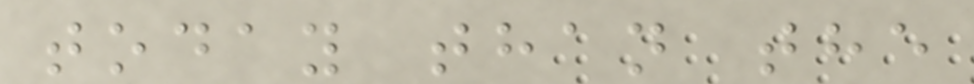today than the
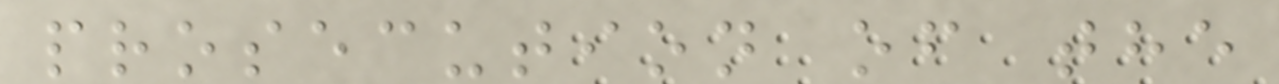prosecution of the
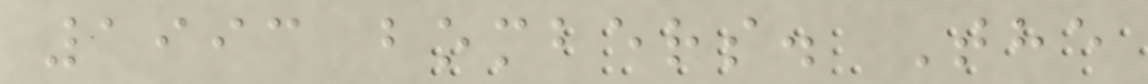1993 bombers. The
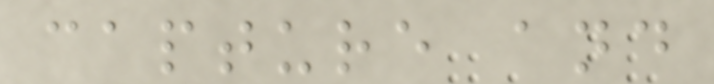capture and
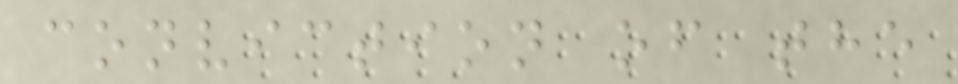conviction of the
